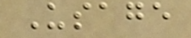Usage
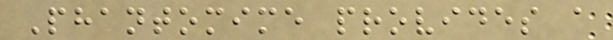Phantomime provides a
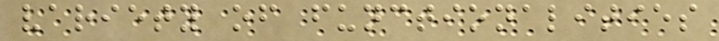variety of functionalities
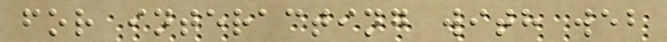for interacting with web
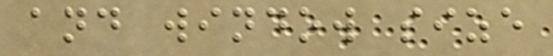and window size
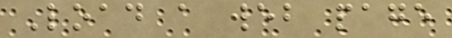Load a web page
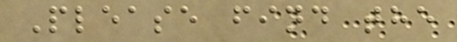Please find the
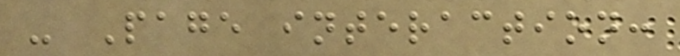- Page interaction:
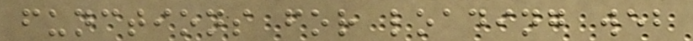functions for loading web
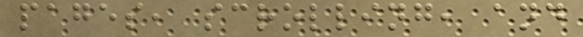pages, scrolling, and
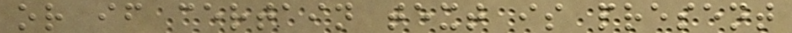or if certain text is present
